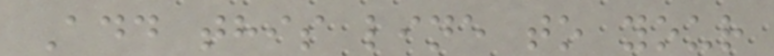Add this line to your
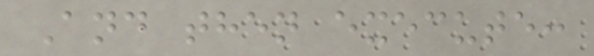And then execute:
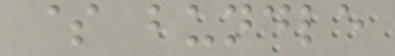$ bundle
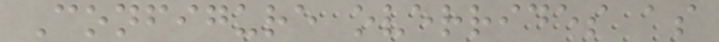Configure overrides as
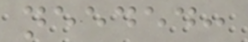needed:
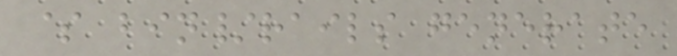$ bin/rails generate
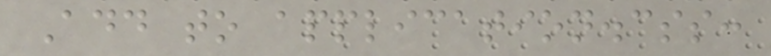Add to application.css:
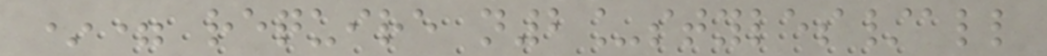*= require n2_styles/all
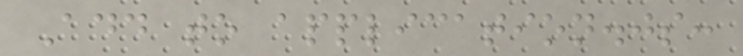Add to application.js:
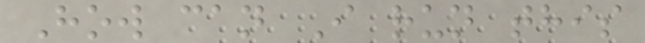How can I run this
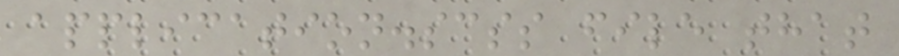application.scss file that
